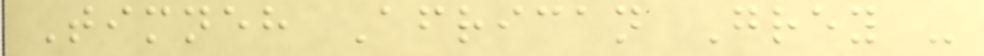Timneh African Grey -
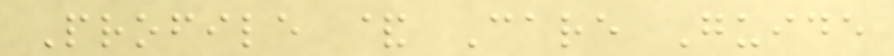Profile & Care Guide
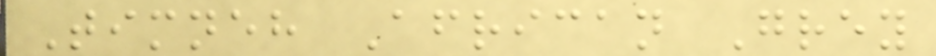Timneh African Grey
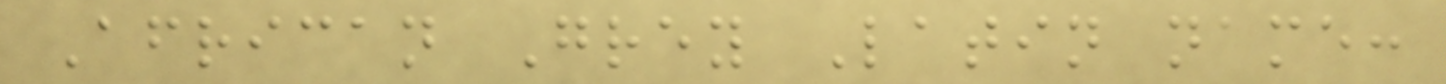African Grey Latin name:
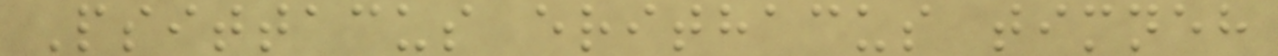Psittacus erithacus timneh
